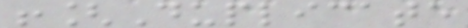![Duplicate
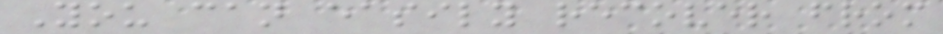You can easily recover from
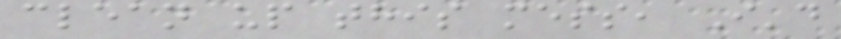clean up this mess, I'd
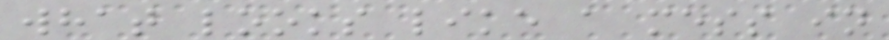what looks like a mess in
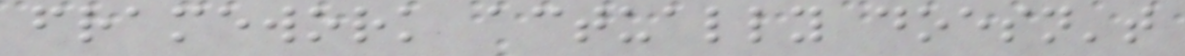framework actually doesn't
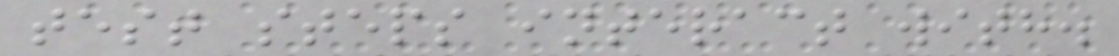test steps interact with.
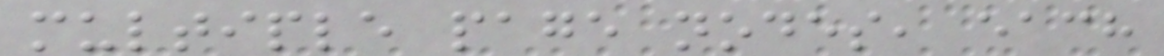multiple page nodes, each
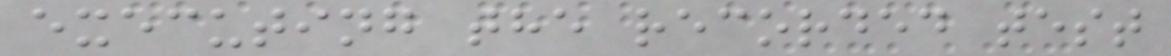executing the recorded test
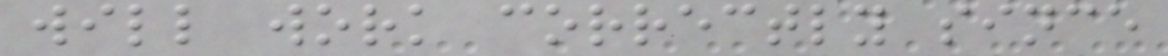will work correctly since
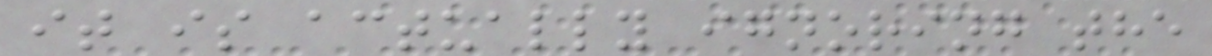it is actually ignoring the
